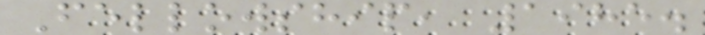Fellowship, 1985.
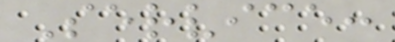Service:
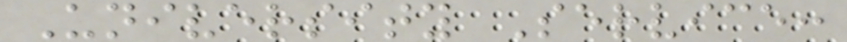University Service:
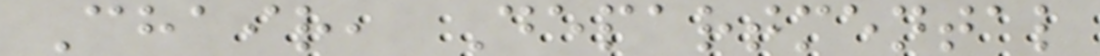Chair, Departmental
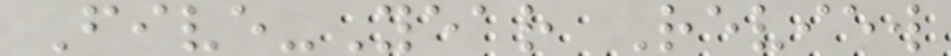Five-Year Review
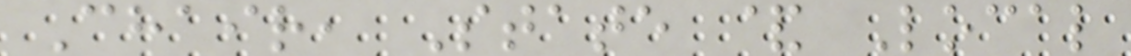Chair, State & Local
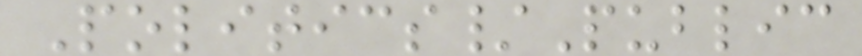Politics/Public
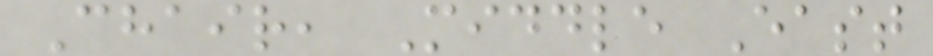Chair, Middle East
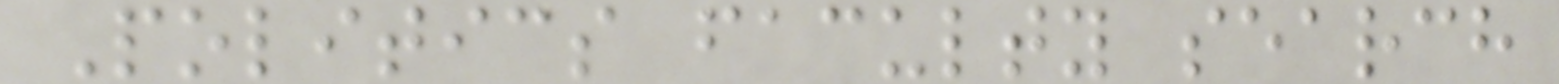Politics faculty search
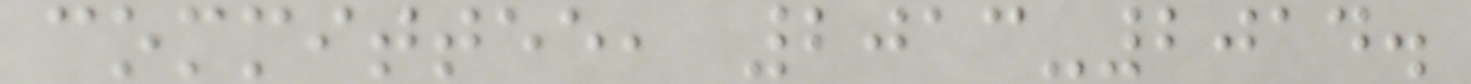committee, 2013-2014.
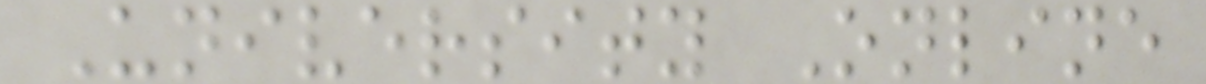University Online
